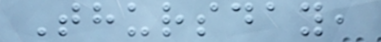Thursday,
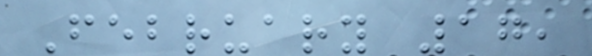February 17,
